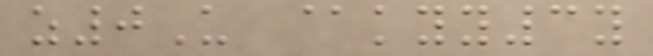z0U @kyy3y
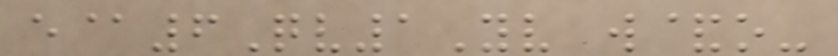e@6Qv1Yv w&o-
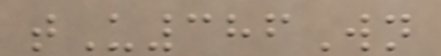tU386Wn
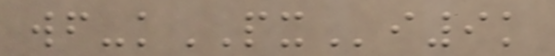wf-kPXi9k
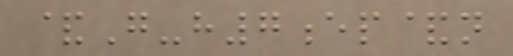&G-h7ep&n
